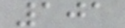101
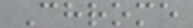Chrome
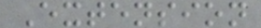Extension
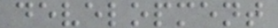development
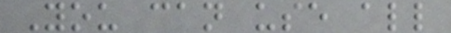You can use all
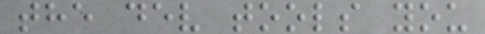the dev tools you
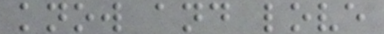know and love
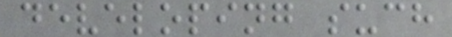developing such
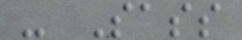- Sass
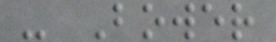- Bower
